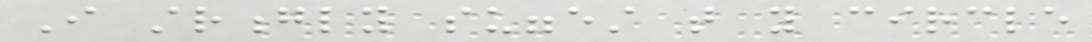I strongly suggest that you circle
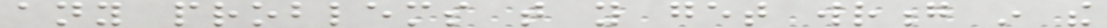any problems that you get wrong in the
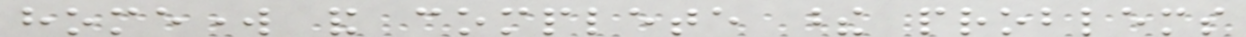homework and complete these problems
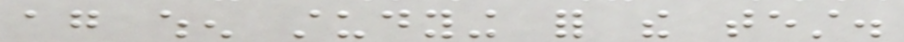again when studying for the test.
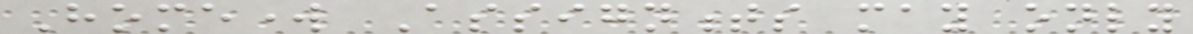Homework Assignments may only
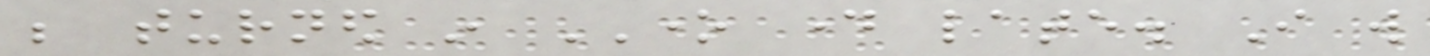be turned in ONE day late. I will
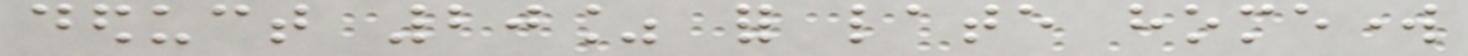deduct 20% for late homework
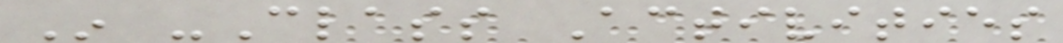In -Class Activities
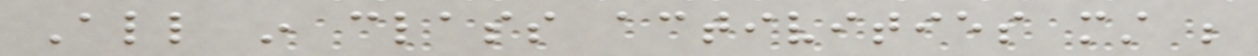All in class activities must be
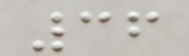36
